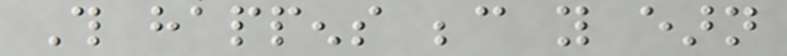This happens because you earn
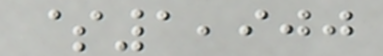$1,900
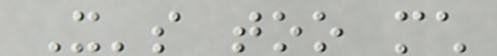It's too much
